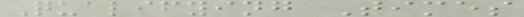Qualifying Times
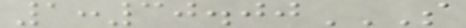1:30.00S
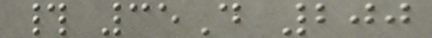# 35D 200
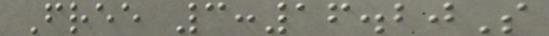Free 3:16.20S
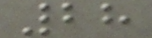28
